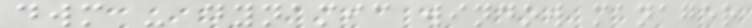dwm - dynamic window manager
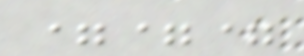===
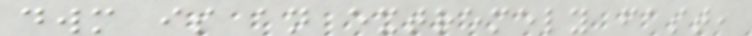dwm is an extremely fast,
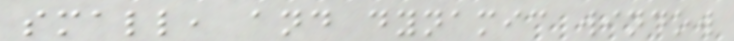small, and dynamic window
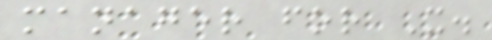manager for X.
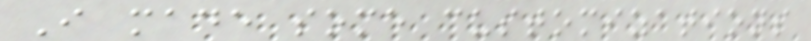I made some customizations
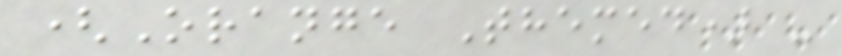(Orange Themed) -
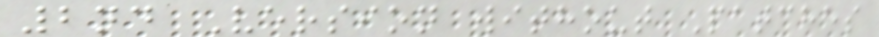2nd Version without Patches
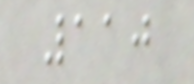110
